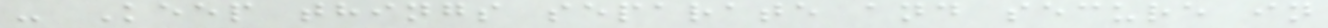- Keep things separate and secure in
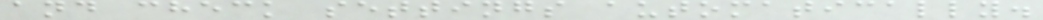and check settings automatically.
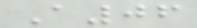A06
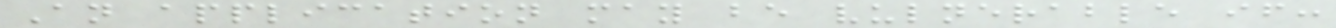An application may be vulnerable if:
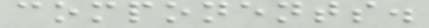components.
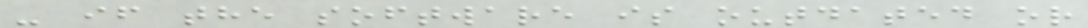- if the software is outdated or
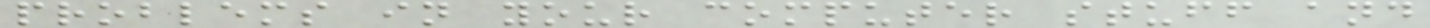problems in your computer stuff and
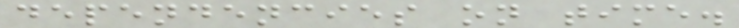dependencies on time.
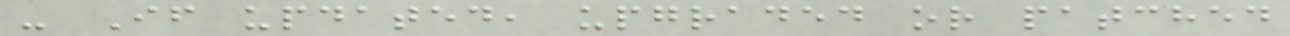- If updated, upgraded or patched
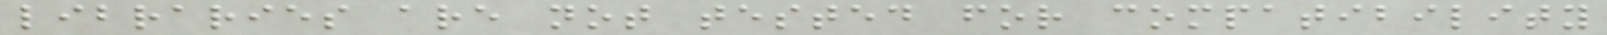libraries are not tested for compatibility
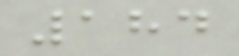184
